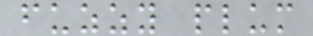fuzzy plum
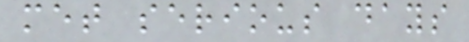met serious days
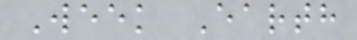Week Earth
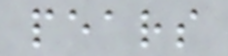pears
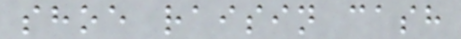shoe raisin cash
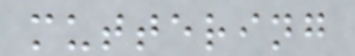muttering
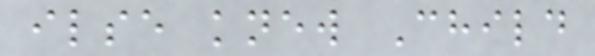ilse knew Child
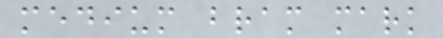medium bram mark
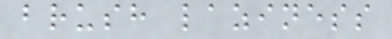brush laziness
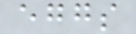eggs
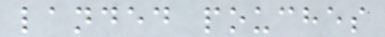landed pouches
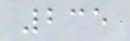235
